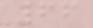66
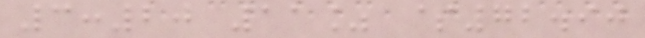3:20 11% $72.90
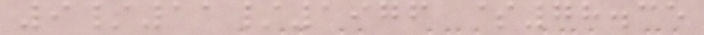9/11/1976 $78.35
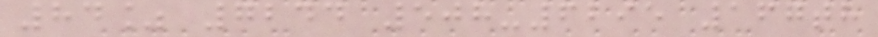84% 7244 508-6295 167th
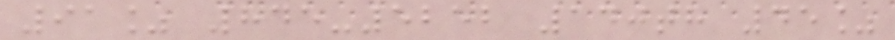91% 845-5252 140th 45%
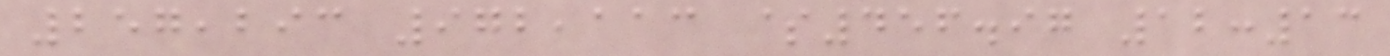257,293 972,113 $456.97 12:13
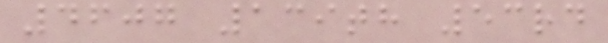4607 139th 53rd
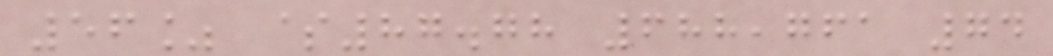56% $87.78 688,761 74
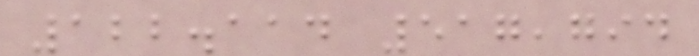122.114 517,794
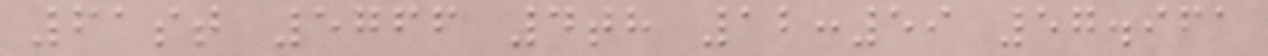61st 5766 4th 12:59 57.961
